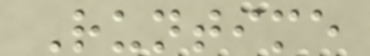Runtime
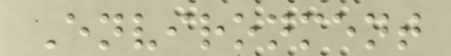Environment
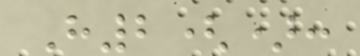H2():
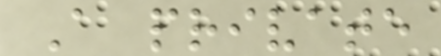A private
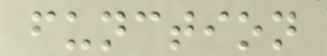function
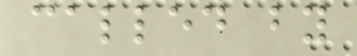called by
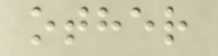other
